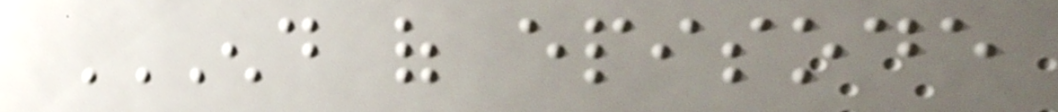END OF EPISODE
